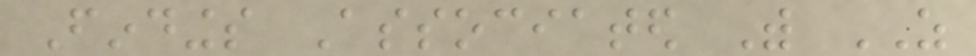Findings Associated With AS
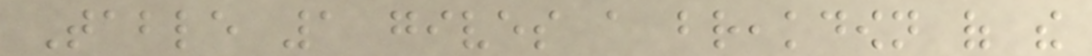Table 1 gives a breakdown of the
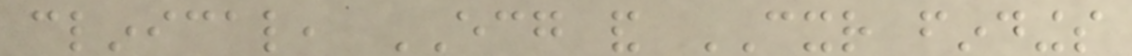clinical, ECG and CXR findings
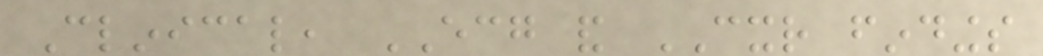Clinical, ECG and CXR findings
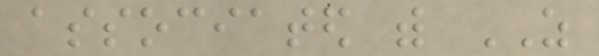associated with AS
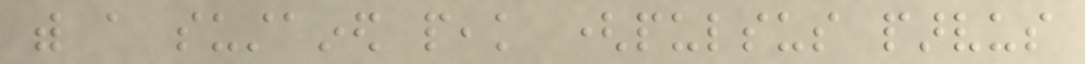with a sustained peak (pulsus parvus
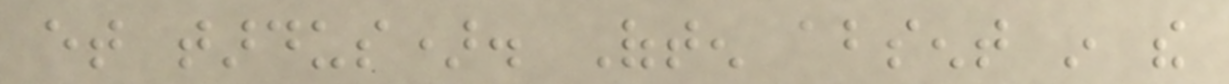et tardus). Often absent in the
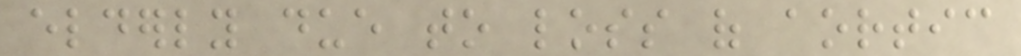elderly due to loss of aortic
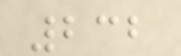232
